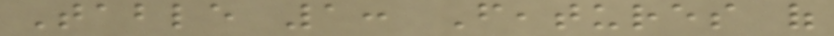Table 1: Features of
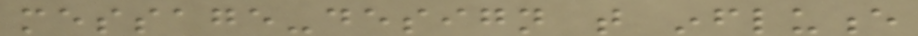message-design that influence
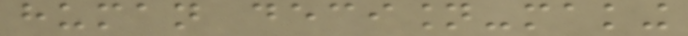human decision-making
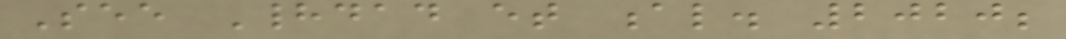See Haddad et al. 2020;
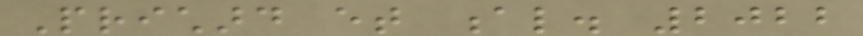Prichard et al. 2022
